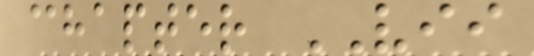chapter VII
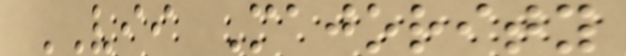VII Majority
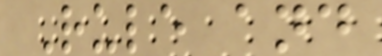Rule and
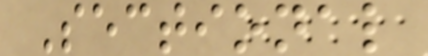Sectional
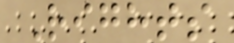Rights
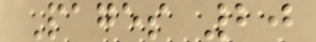Pages 20
